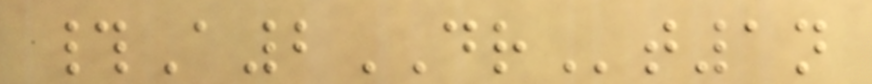#A2DRt1n
